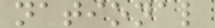national
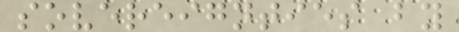sovereignties by
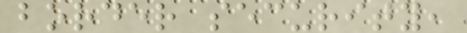border security,
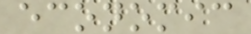economic
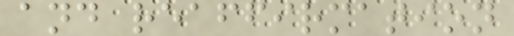and reaffirmation
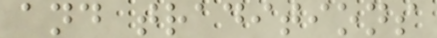and traditions
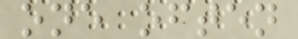one often
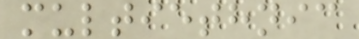multiethnic
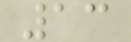13
